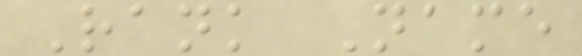Rank Name
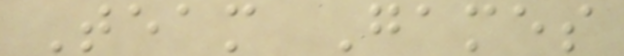Team Games
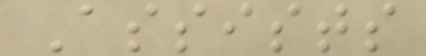Assists
